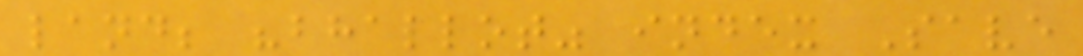land; "bhallot" index Save
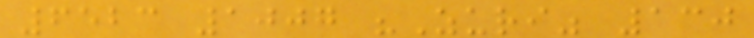6523 1007 "Zuri" 130
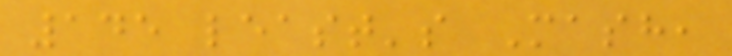145 least's Mash,
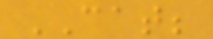CAT;
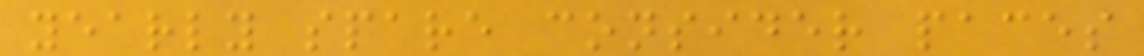yearly spare consider paces
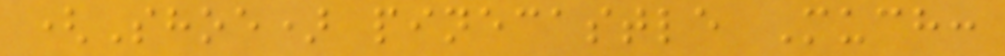(Shoe) pinecastle Much:
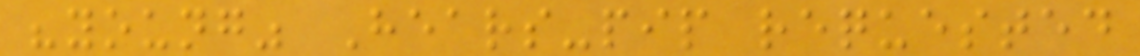"young" Hears-pip requested
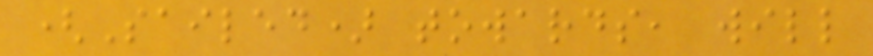(Sailed) towards, will
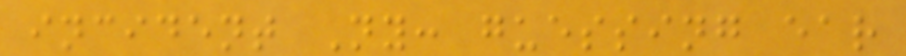incident Ny: guessing ear
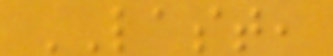LAST,
